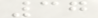37
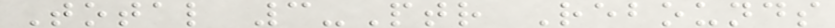Total 3-Ptr Rebounds
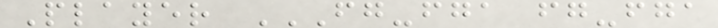Player FG-FGA FG-FGA
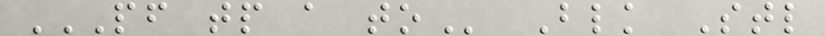PF TP A TO Blk Stl
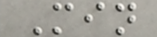Min
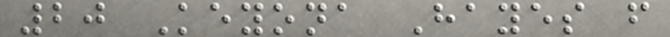20 Keyona Hayes f
